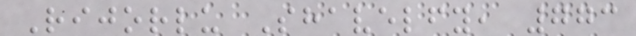Rijorlu Shavelfy, 773
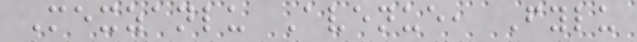Mexzanlu Avenue, Fylu
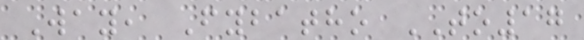Way, Fybatho TO17
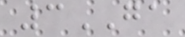3GA
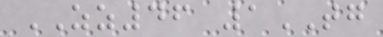ZZ46 1TG
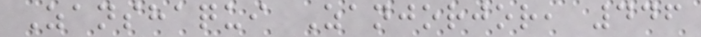Zanshaqui Zanjorjor, 446
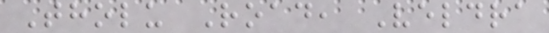Tholu Road, Veldra
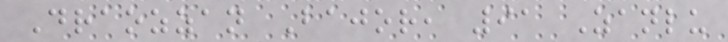Draozzan Bajor, 91 Zanlu
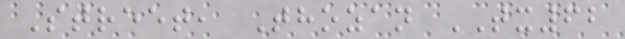Street, Thozan TX62
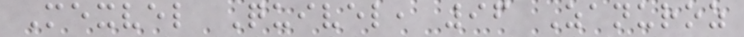Mexvel Quivel, 96 Zanuroz
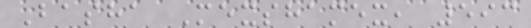Basha Mexshamex, 593
